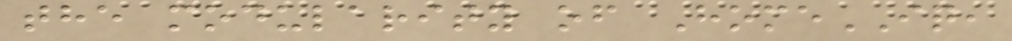the modularity of HomeIQ,
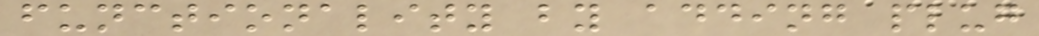functionality by adding plug
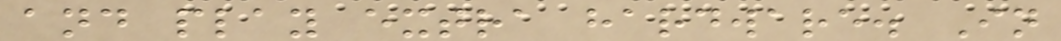and play extra hardware. In
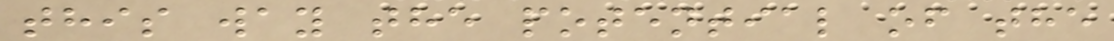this way the potential of the
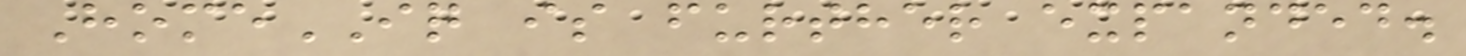HomeIQ is further expanded.
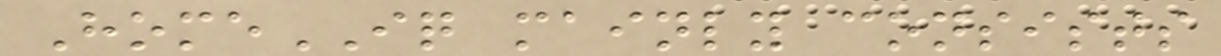HomeIQ mainly consists
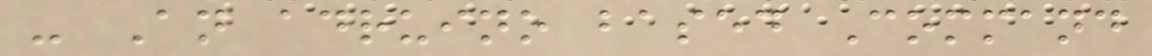- An adruino based Command
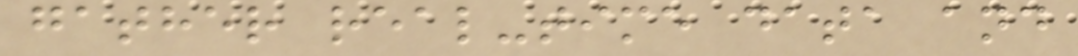gather real-time data and
